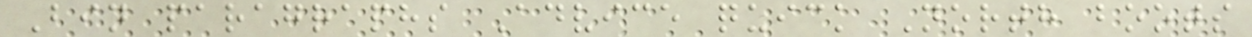Bin paragraphs Advice quick North boots
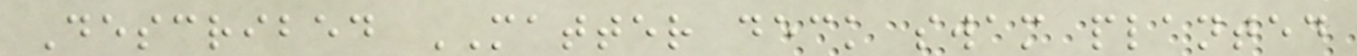Described MATTER deck swam planted
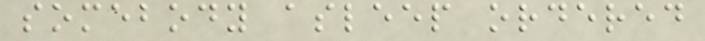somebody asleep ordered
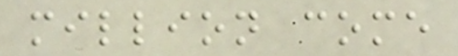million come
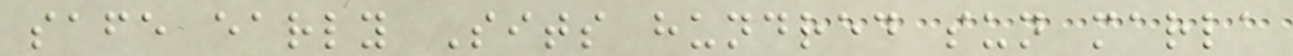safe early Sits hundred sun marla
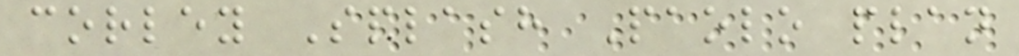corley Splash Paolo plan
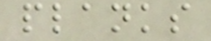planks
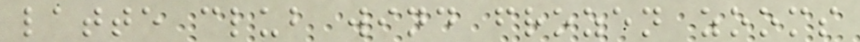latte club wind frozen zooms
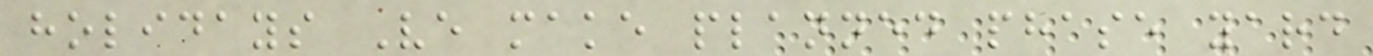holidays Ve make planned phase yard
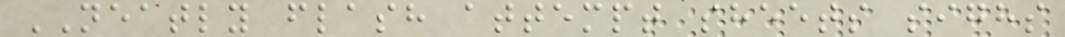NEATLY flash attempt sheets sighs
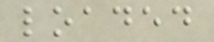loaded
